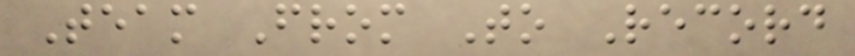Team From To Record
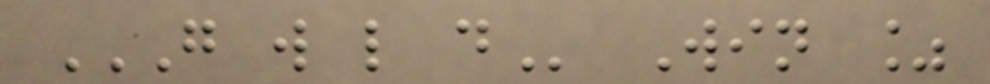G W L D Win %
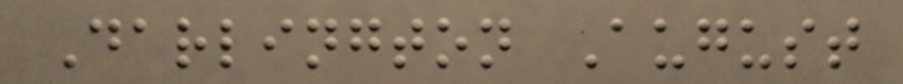Darlington August
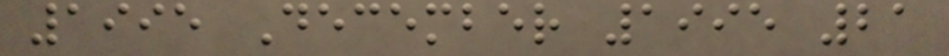1995 December 1995 21
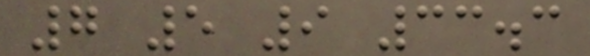7 5 9 33.3
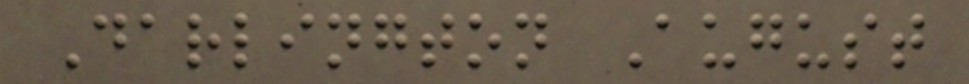Darlington August
